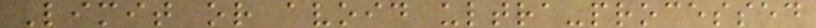Limit or avoid ultra-processed
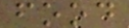food
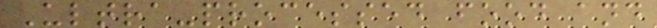Ultra-processed food and
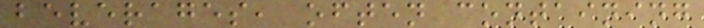beverages, often containing
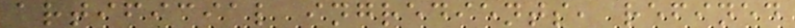artificial ingredients, refined
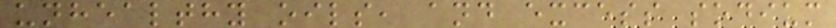unhealthy oils, and excess sodium
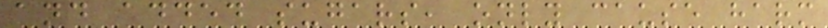and added sugars, only cause harm
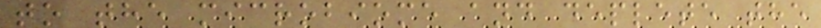to the microbiome and deplete the
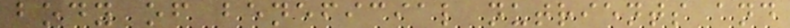body of beneficial nutrients and
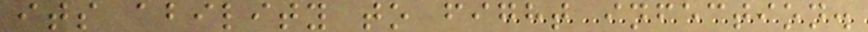its ability to fight infection.
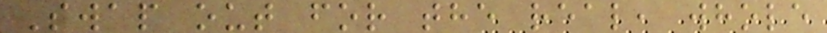Swap out for the real, whole
